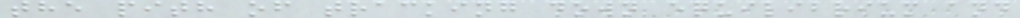the pith of tracking down equilibrium and
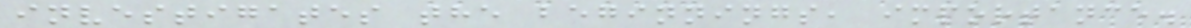investigates the beginnings, importance.
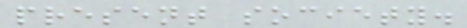present society.
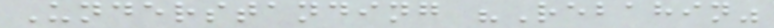Understanding "Rebahin"
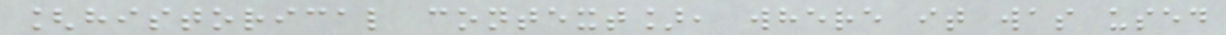[historical context], where it was used
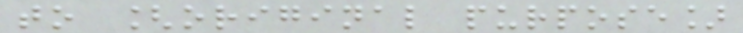to [original purpose]
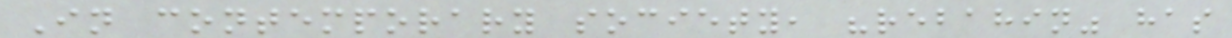In contemporary society, "rebahin" has
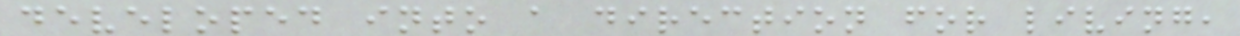developed into a direction for living,
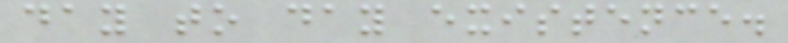day to day existence.
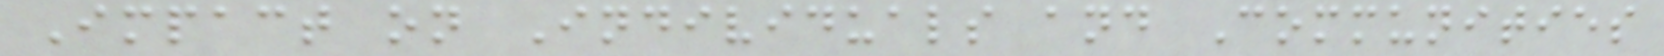Impact on Individuals and Communities
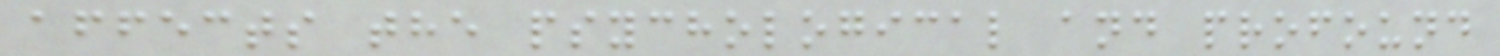affects the psychological and profound
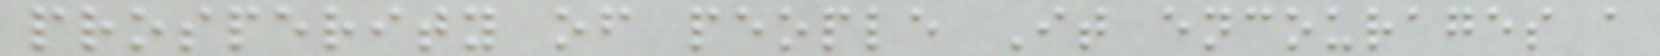prosperity of people It encourages a
